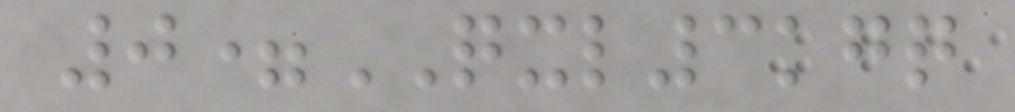0=QXL3kgq
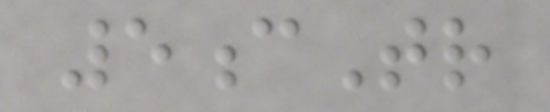5cTr
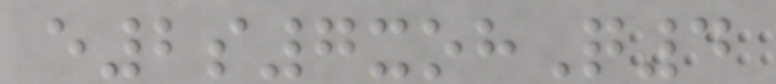e2s7xohQ4
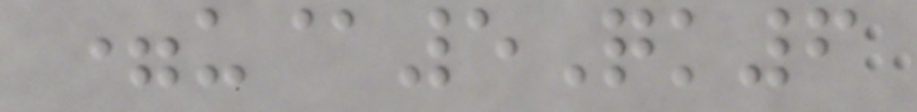=u@5Qk6
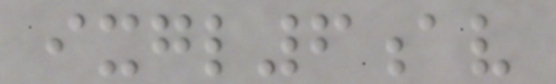ixgl6av
